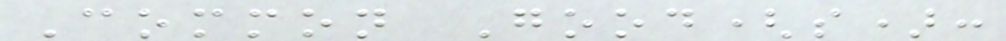Common Good(s):
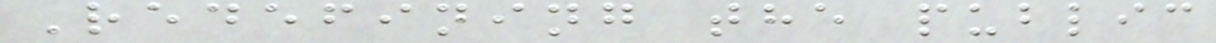Redefining the public
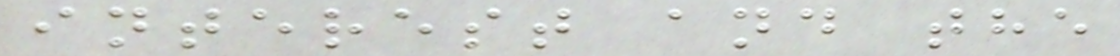interest and the
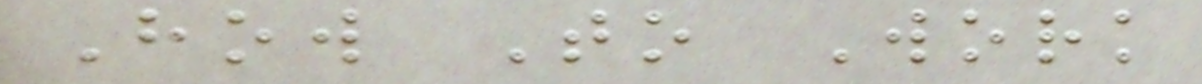How To Work
